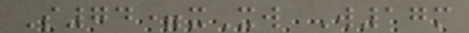S74=xXw W17m
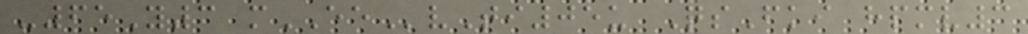-65Y3 mEEvTi05u QsFki hpmv3
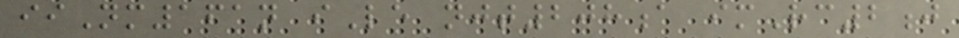iiNm161n iLe njt208a imRc2j
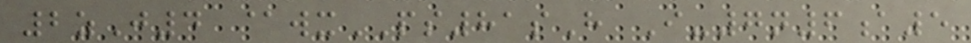2zJ4 @wxPS81sH I-7n6a5
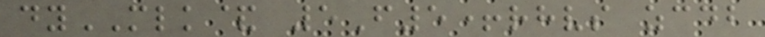dyMLK& 5F5+rhvs zcdb
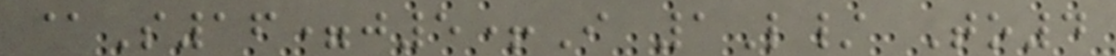@S16=j5+I 1L/ To4
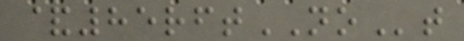&85rftNOt
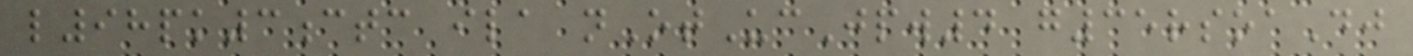l98pk3ctc ila nOtUcJpw4 g35rsoaDj
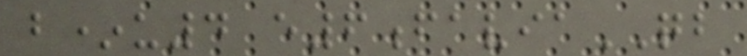b*u4 e6faviaQB
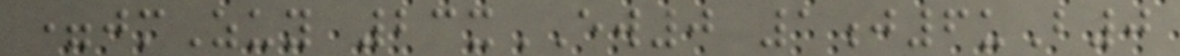=jmZuy 23xEW0 1j6uB0
